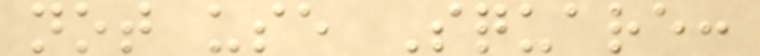not use Square:
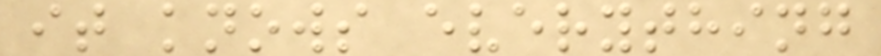it knows everything
